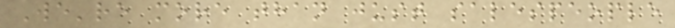We're more than just salespeople
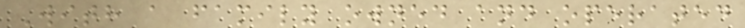With a family owned and operated
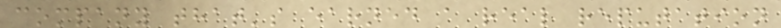company that's earned a real reputation
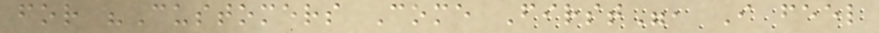for "Customers Come First", I feel
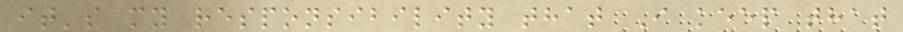it's my responsibility that I keep that
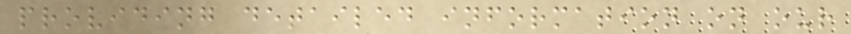providing detailed information on our
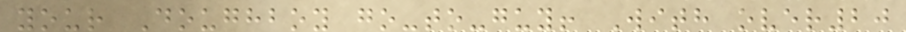your Doughboy go-to-guy! With over20
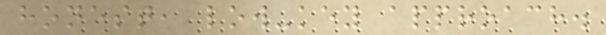honest, low-key approach.
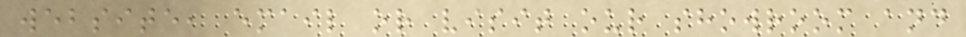website, email or visit our showroom and
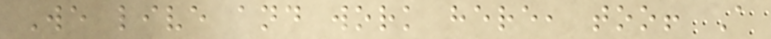We live and work here, too! A
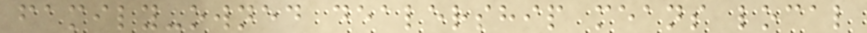family-owned dealership means local
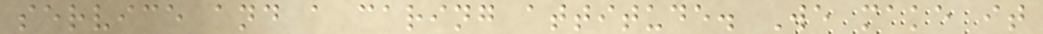service and a caring attitude. We make it
